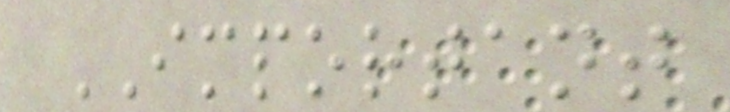IMPORTANT
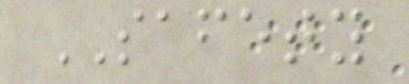SAFETY
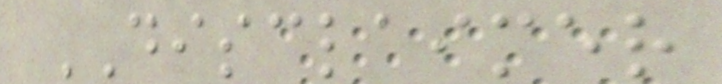DISCLAIMER
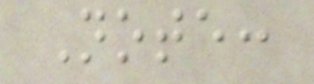Note:
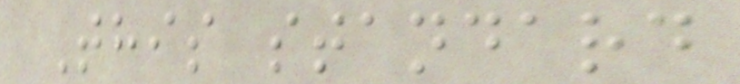This standard
